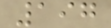197
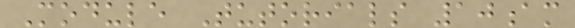Module Tutorials 10am
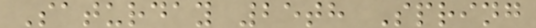Saturday 25th Spring
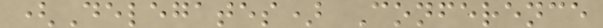(Delegates) Conference
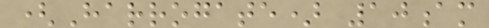(Harrogate) 10am
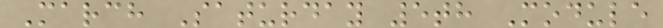March Saturday 5th Module
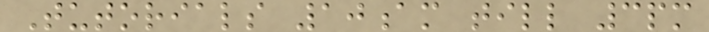Tutorials 10am till 3pm
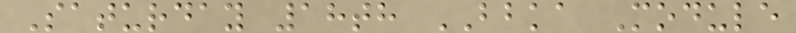Saturday 18th BBKA Module
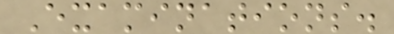Examinations.
